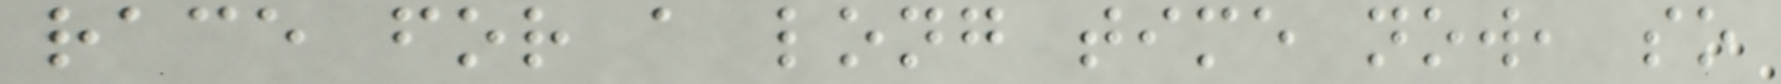race for a long time now, so
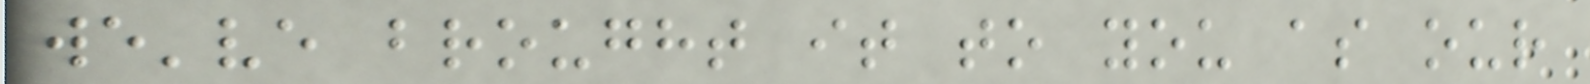we've brought it to you as our
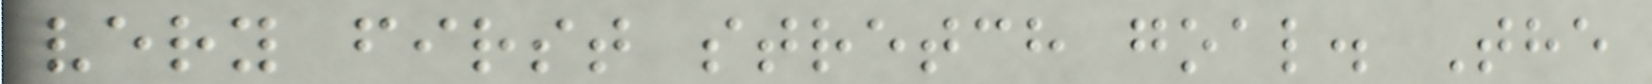very first stretch goal. The
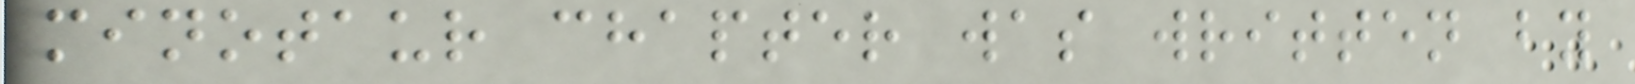minotaur chapter was written by
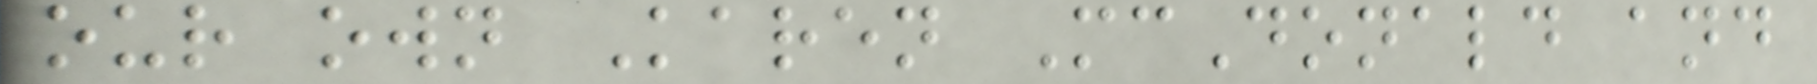our own Karen McDonald and
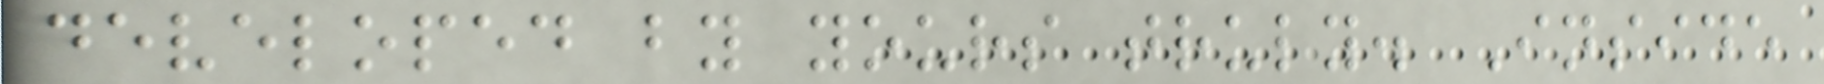developed by yours truly. Inside
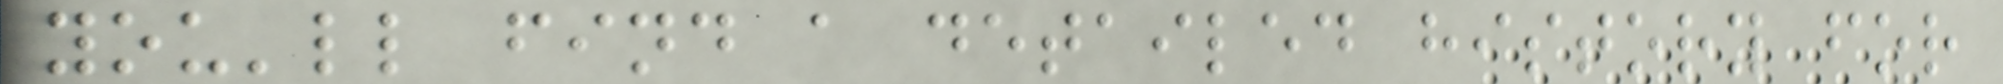you'll find a detailed history for
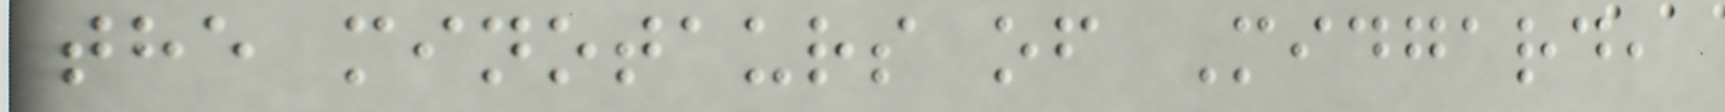the minotaurs of Midgard,
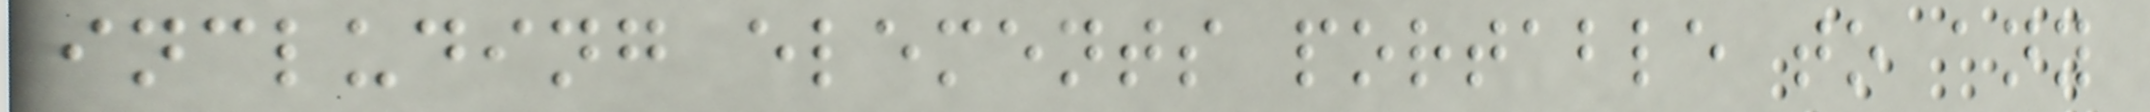including elements portable to any
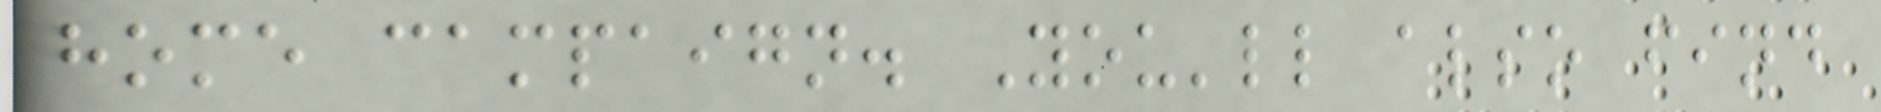home campaign. You'll also find
